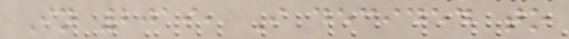In 2019, I decided to
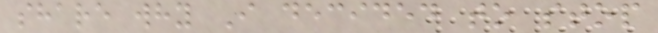share why I decided to stop
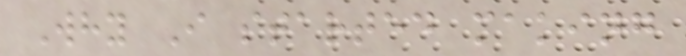Why I started making
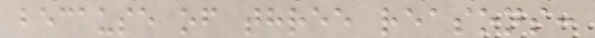because of three reasons:
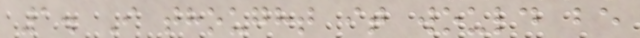1. I thought it would be
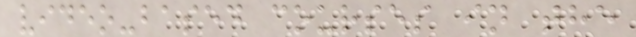video-based courses in the
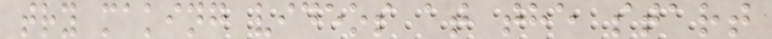try making videos at the start
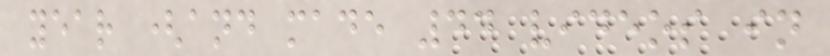year (and made 44 videos in
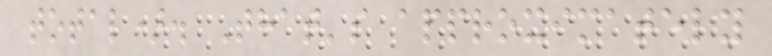total). That's approximately
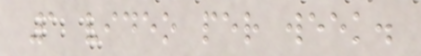1 video per week.
